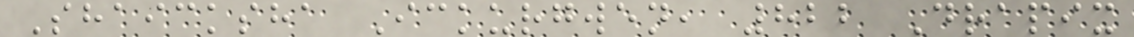Shaicksha Ickurgwen, 822 Drapix
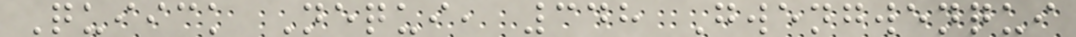Quiick Nequi, 348 Gwengwenqui
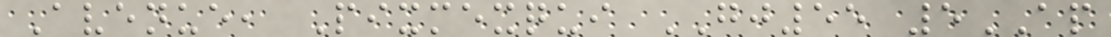Avenue, Pixmexqui GJ55 5AP
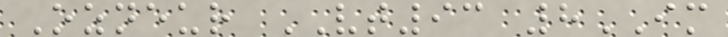Ozneur VT93 8IM
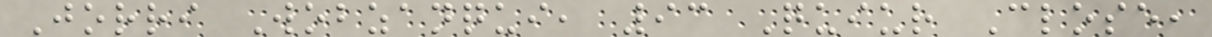Jorri Wobzanqui, 93 Quiur Close,
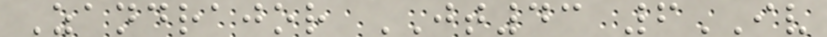Zandrajor JT43 6IV
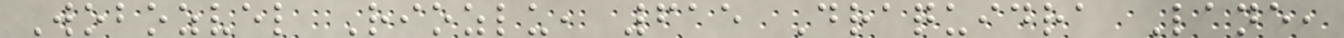Wobozvel Riozlu, 615 Draquidra Lane,
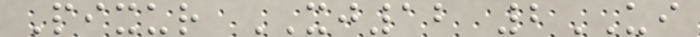Pixur XJ12 2UI
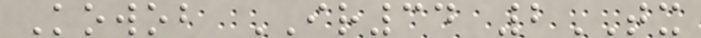Kowob IR34 2TX
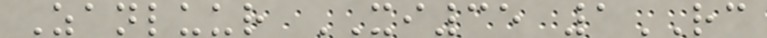Zanluur XI35 1RC
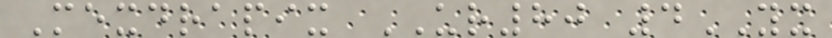Mexdrapix UR80 4YX
